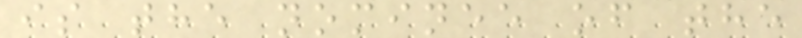is the nominee of the
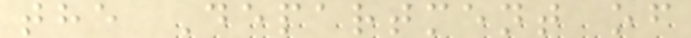the Department of
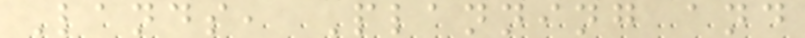Lands, Planning and
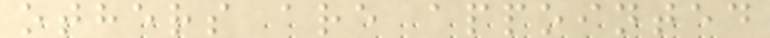others are appointed
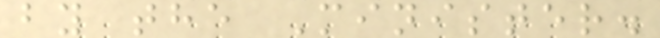by the Minister.
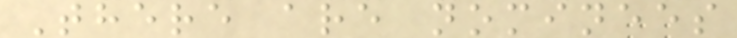There are nominees
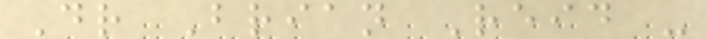Dr Brian Reid -
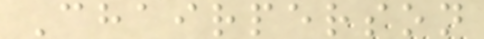Chairperson
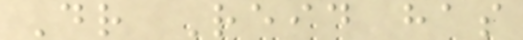Dr Reid has
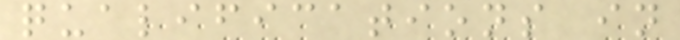qualifications in
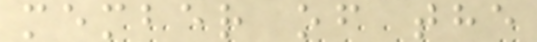member of the
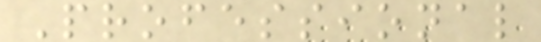Professional
